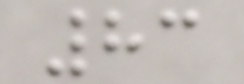83
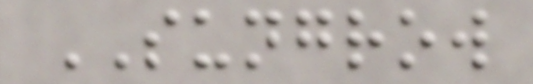SUNGROW
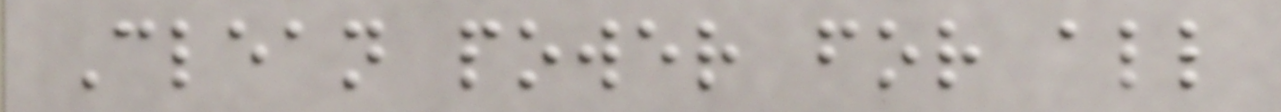Clean power for all
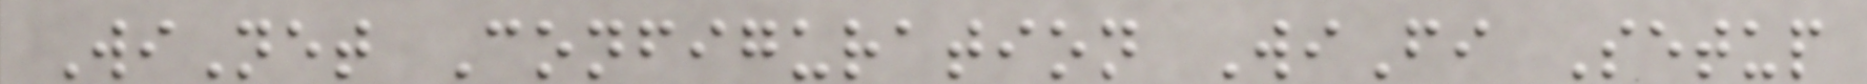WiNet Configuration WiFi Setup
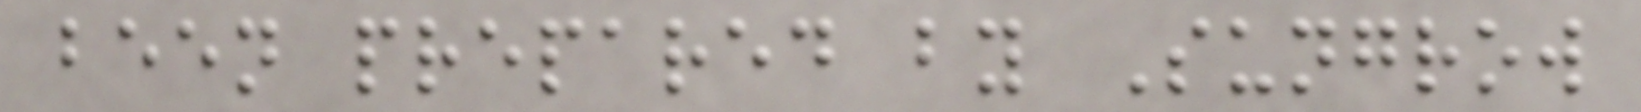been prepared by Sungrow
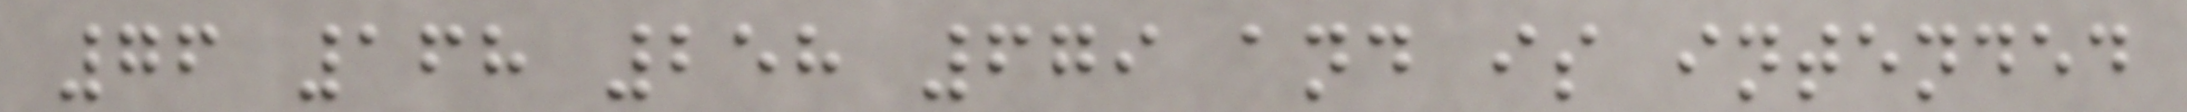76 168 258 679 and is intended
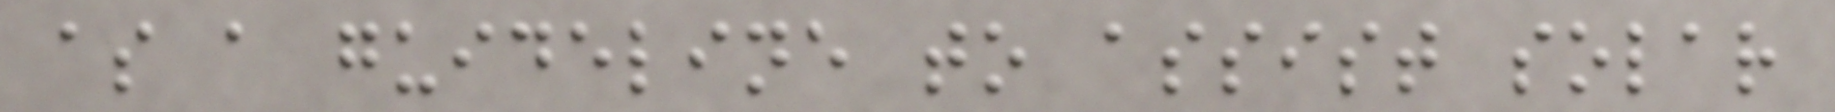as a guideline to assist solar
